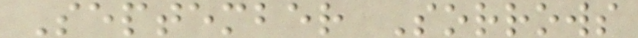September Sorrows
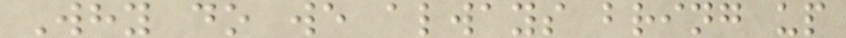Why do we always bring up
